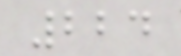224
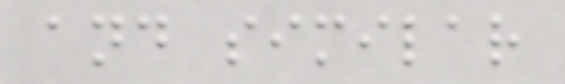and similar
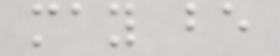may be
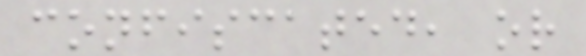confiscated, or
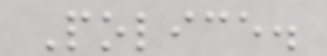Police.
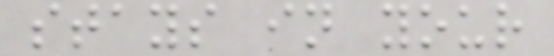stays in your
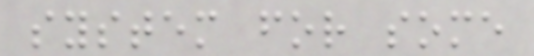system for some
